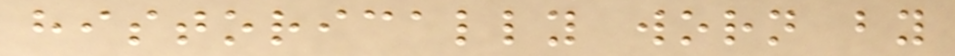historically worn by
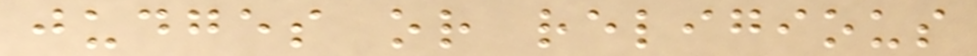judges or religious
